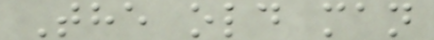The old man
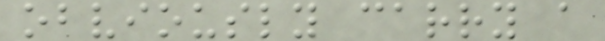obviously carry a
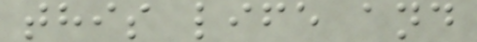this life and
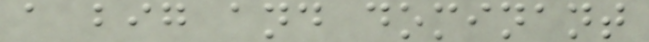a big and dominant
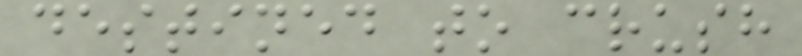destined to crush
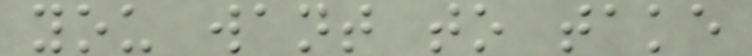you want to take
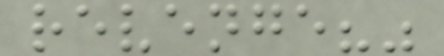revenge?"
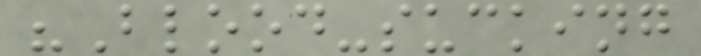"Blood-sucking
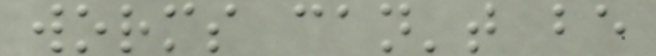worms can't be
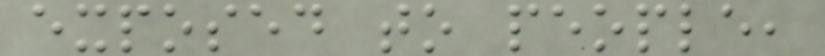exposed to people,
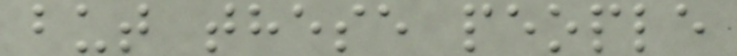but these people
